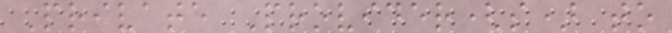Private Provider(s) to
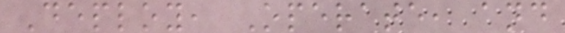Deploy, Operate, and
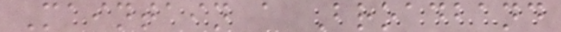Maintain a Broadband
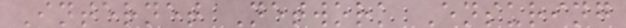Internet Network Ensuring
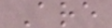Are
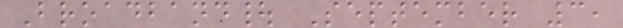Broadband| September 3,
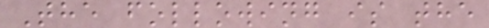The following is the
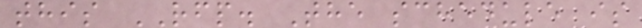this RFP. The schedule is
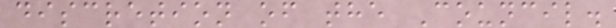discretion of the Council.
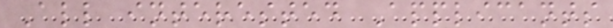All interested Applicants
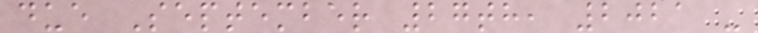due September 27th, 2021 -
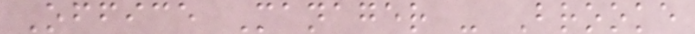Office Manager - Brooke
